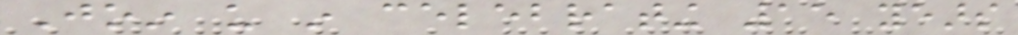Join us in celebrating 15 years
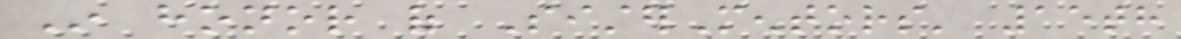In honor of SisterMentors' 15th
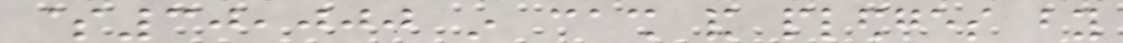$30,000 in cash and pledges by
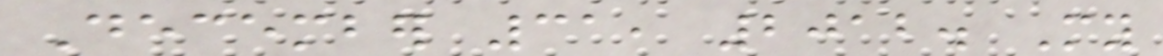December 31, 2012. My
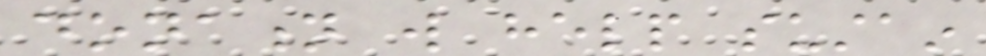donation will help sustain
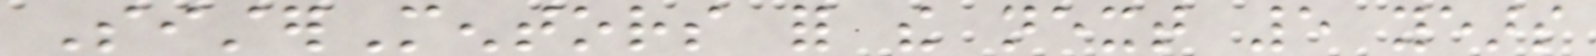SisterMentors for the next 5 years
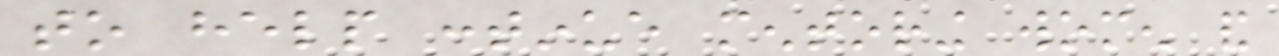to help continue mentoring women and
